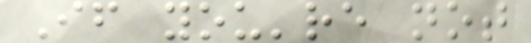If you're not
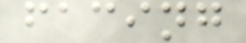facing
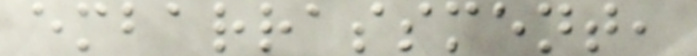embarrassment,
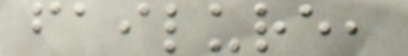failure,
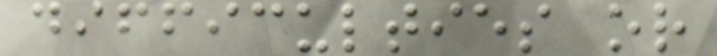difficulties or
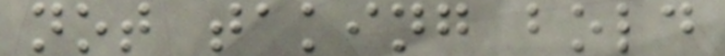not taking bold
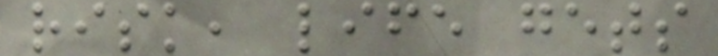risk, life gets
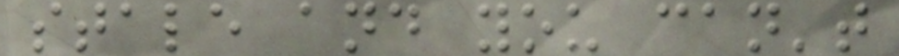stale and you can't
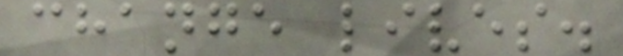change lives.
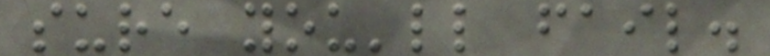sure you'll fail.
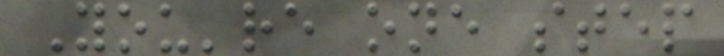You're one step
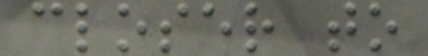closer to
